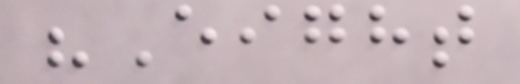"Eight
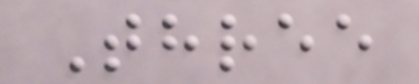Three
